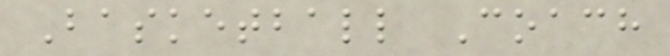Basketball Coach
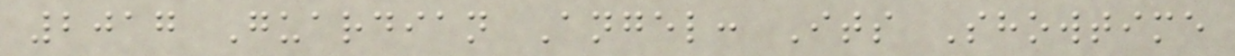2017 Guardian Angel: Its Showtime
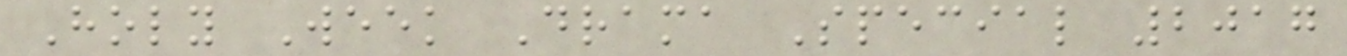Holy Week Drama Special 2017
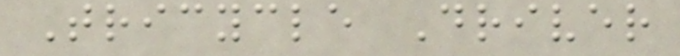Tricycle Driver
